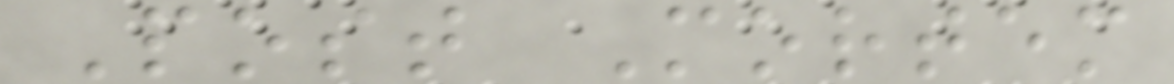Post Mortem
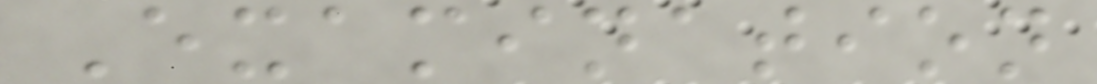Examination
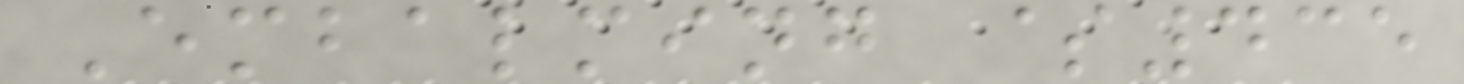Embalming $435
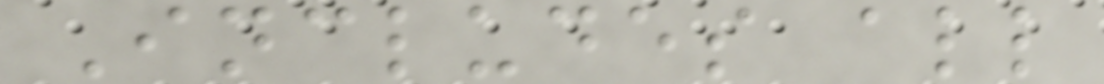Includes all
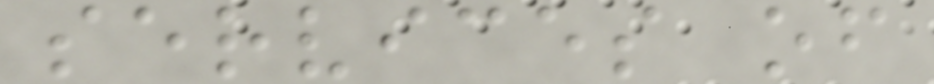services of
